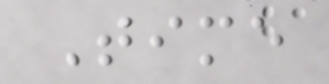Time
